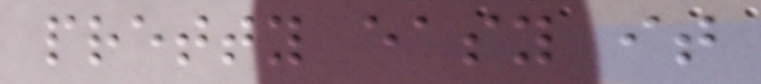pretty easy it
